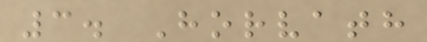3. Horvath
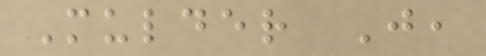Mulder J,
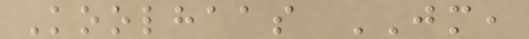Koolhaas JM,
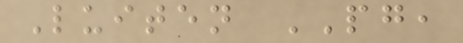Luiten PG,
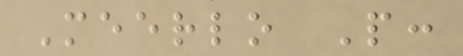Meerlo P:
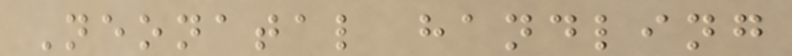Neonatal handling
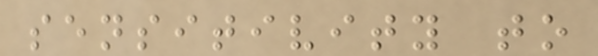sensitivity to
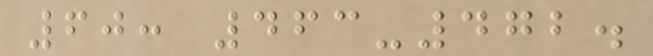60: 463-472.
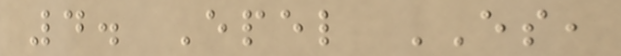4. Epel ES,
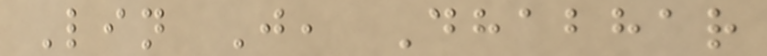Lin J, Dhabhar
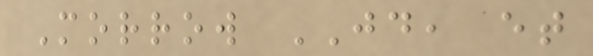Morrow JD, et
